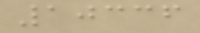10336
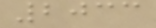2033
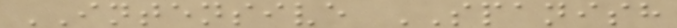INTENSIVE SPANISH
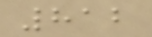812
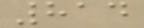814
